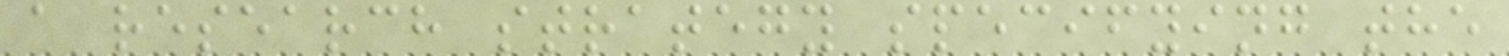a research strategy specifying the
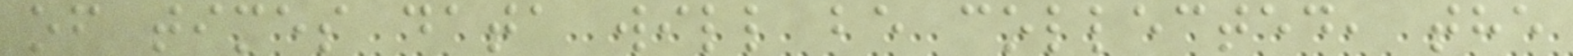of times data will be collected, the
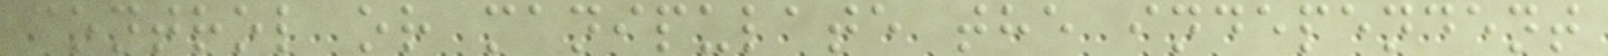control or manipulate the independent
